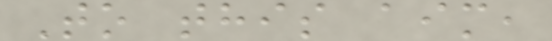To this aim,
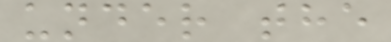under the
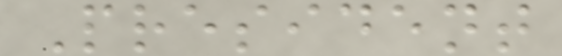President
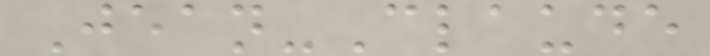Jean-Claude
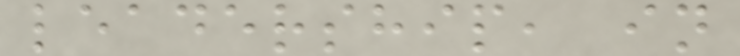leadership, in
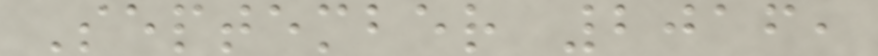September 2016,
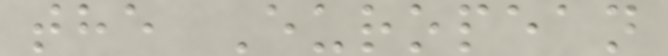the European
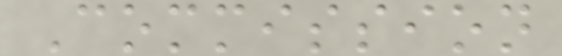Commission
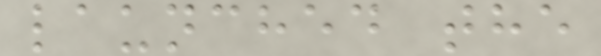launched the
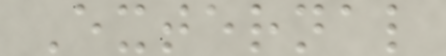External
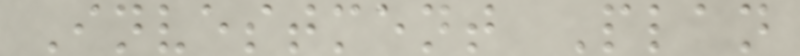Investment Plan
